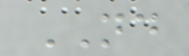ND
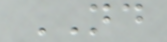ND
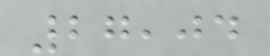27,04
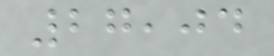27,04
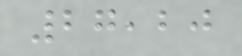27,20
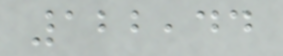122,44
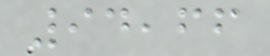94,66
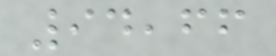94,66
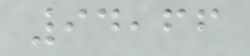94,66
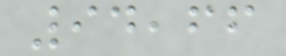94,66
